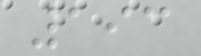193
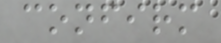confirm
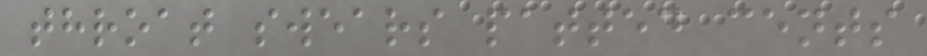throat swears patted cents
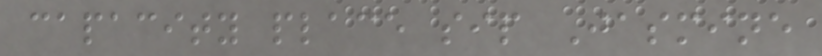capacity place sip Jasmine
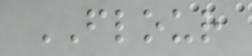FLOUR
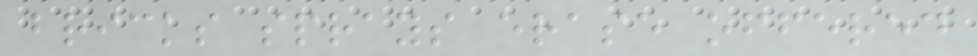bricks sprays erase offered
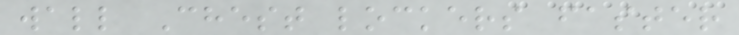wall Chest lockers faster
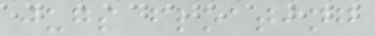jugs floating
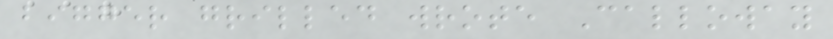bigger grilled wrote Calloway
